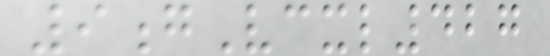9gVcxl427
